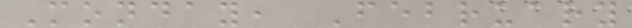Monday, February
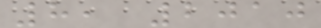8, 2010
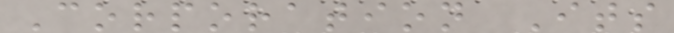Corporation Its
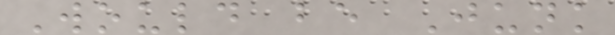Would be Junk
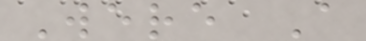Were A
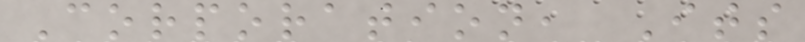Corporation, Its
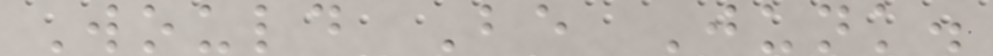Would Be Junk.
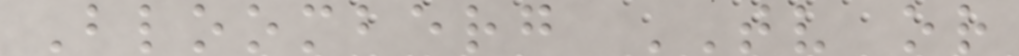Bloomberg TV or
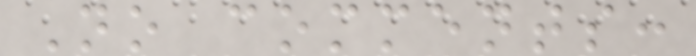No comments:
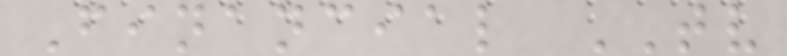Financial TV
